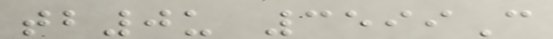tb0u 3599C
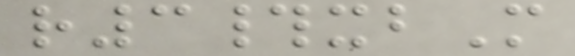r3#xbM
